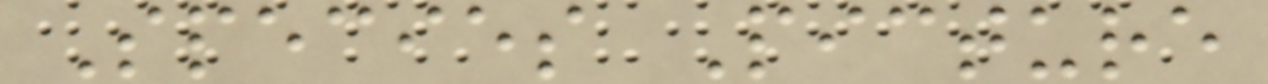Species Picture
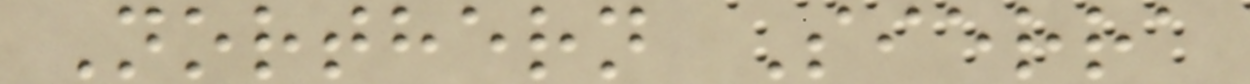Northern Sierra
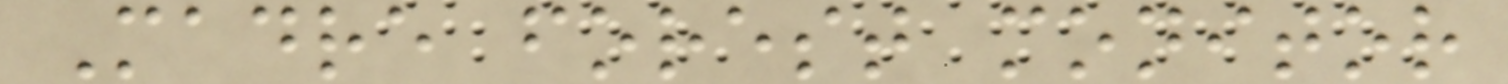Madre forest monitor
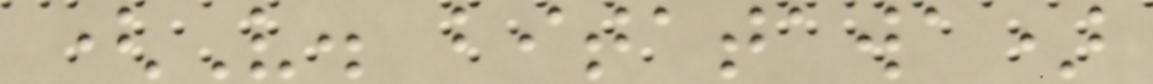(V. bitatawa)
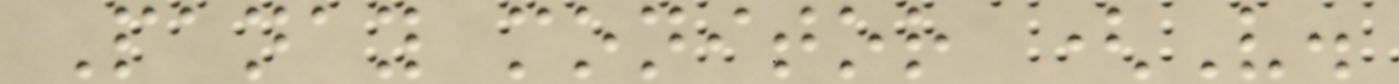Panay monitor (V.
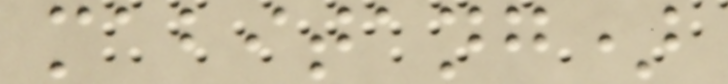mabitang)
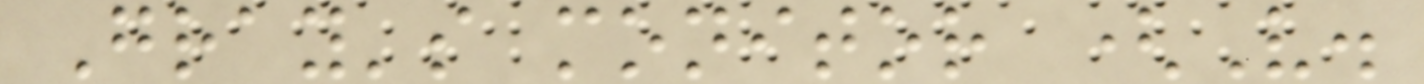Gray's monitor (V.
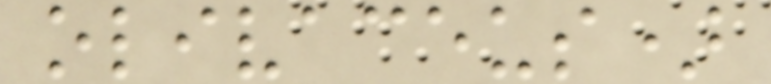olivaceus)
